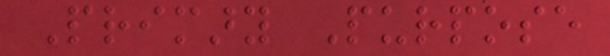Primary Purpose
